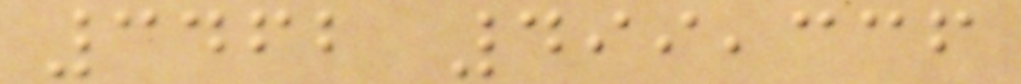3462 499,336
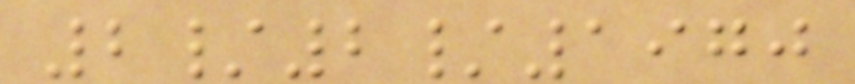2/2/1970
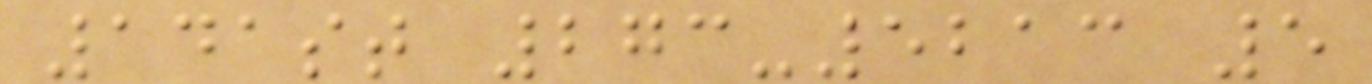141st 273-5213 5
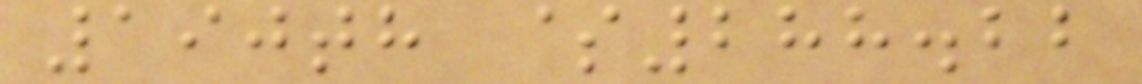190th $288.22
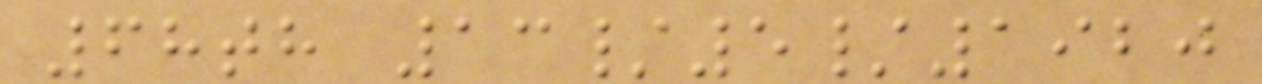68th 13/5/1920
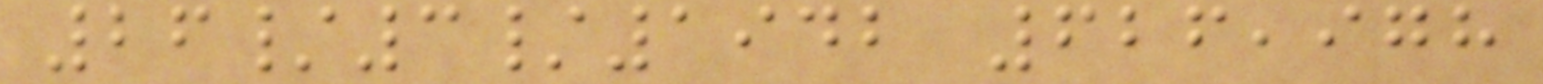26/3/1942 626,978
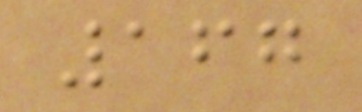167
